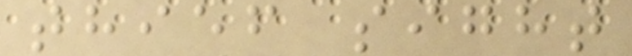thief sight
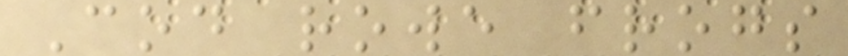Cod rowe frogs
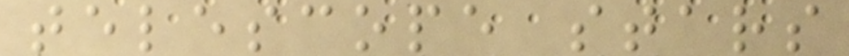telescope stars
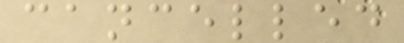cancelled
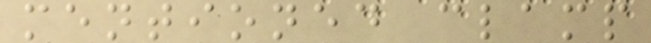mentioned clamp
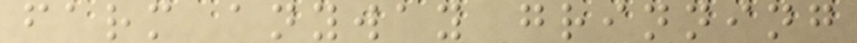farm anyway grinning
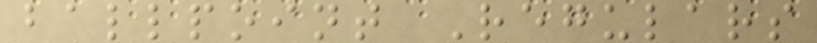ballpoint Regulars
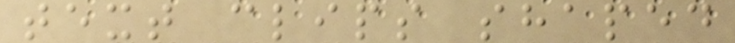text clips shaped
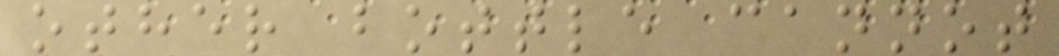other bottle cannot
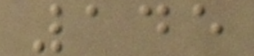145
